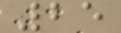25
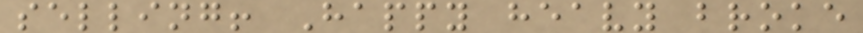selling! Happy heavy broke
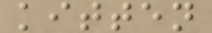kitten
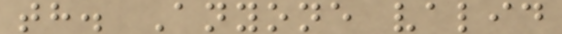th. Anyone valid
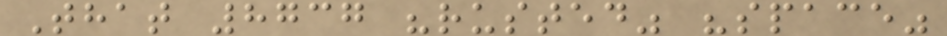That 8737 "rusted" "space"
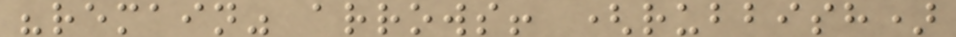"remain" arrows! (rubbish)
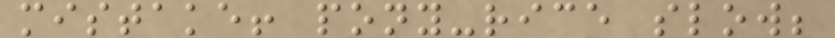mistake! pony-rice slow;
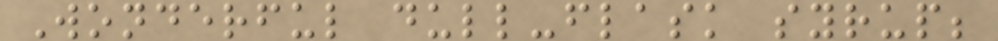Wonderful dull-flask syrup;
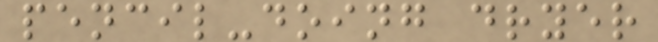pencil-doing dryer
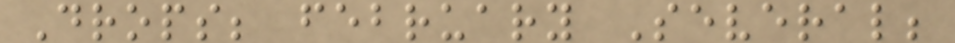Drops; february Several;
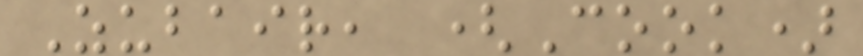Zubair, (Cook)
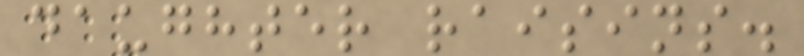daughter raisins.
